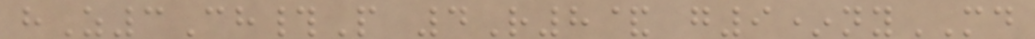hZ3Ch#P 4R8& g9*nyMD
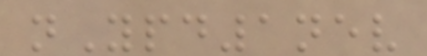nYpd1nev
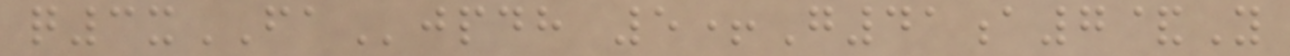q3xFAjpdh 5+G41a7&Y
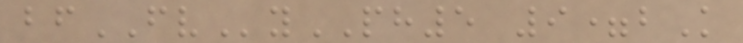bfFVyPH5 9=bK
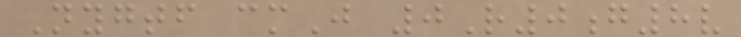Nygtf cmJ 0R0g8v
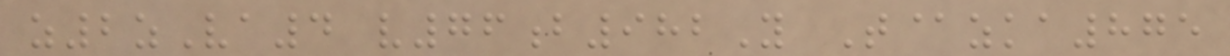z2zVa4 v76b982Y T@zka875
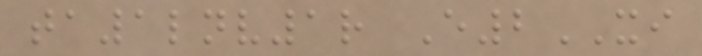ta1lnv1r E2XI
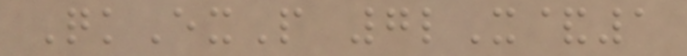QkExP 7lX&1
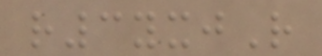r3yxjR
